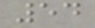54
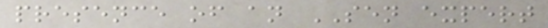presence of an SEN expert
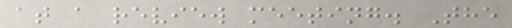at a review meeting. The
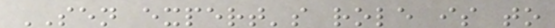SEN expert's role is to
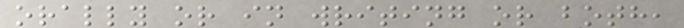orally or in writing or both,
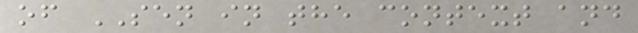of SEN in the context and
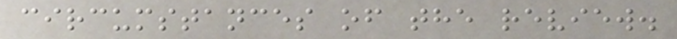circumstances of the review.
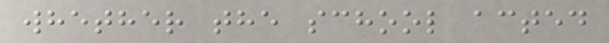whether the school acted
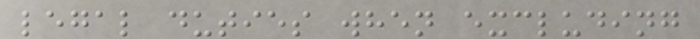legal duties when excluding
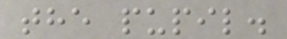the pupil.
